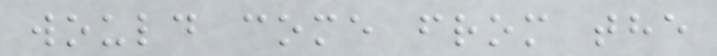would come from the
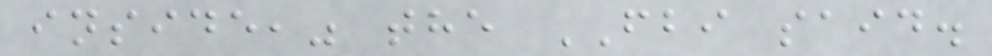inside," the FBI said.
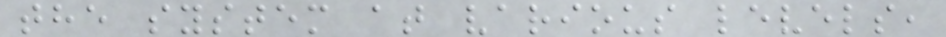the system at various levels,
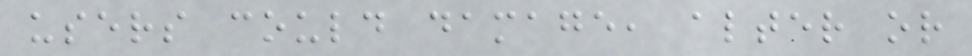users could damage, alter or
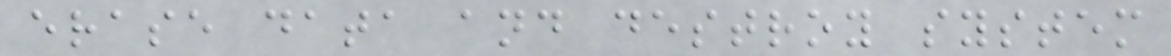erase data and destroy system
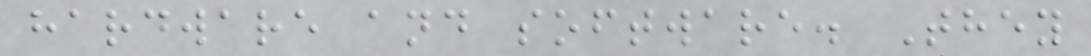hardware and software. They
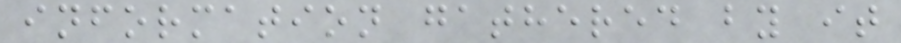information gathered by it
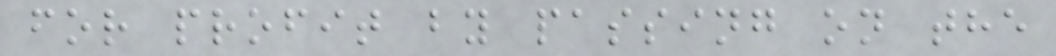for profit by passing on the
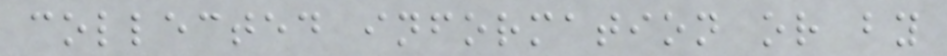collected information or by
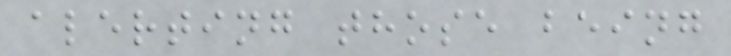alerting those being
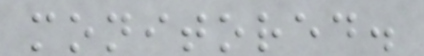monitored.
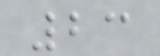23
